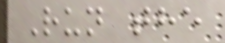Run the
